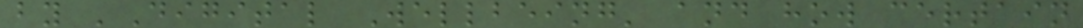by 'Digital Wellbeing' and how certain
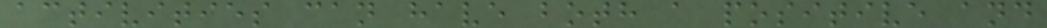activities can have both a positive and
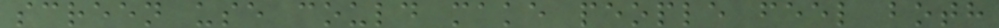screen use could make people feel both
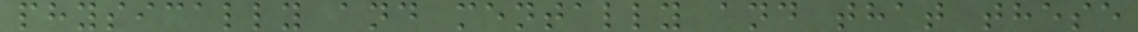physically and mentally and that these
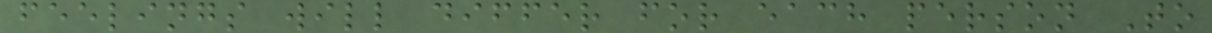feelings will differ for each person To
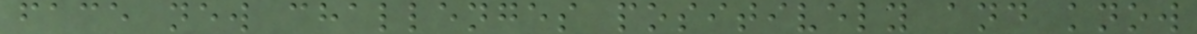face new challenges positively and know
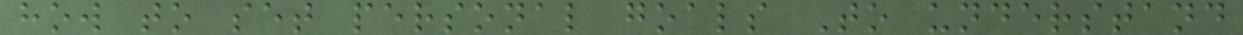how to set personal goals To understand
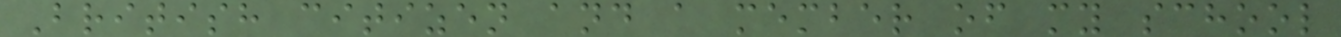British citizen and a member of my school
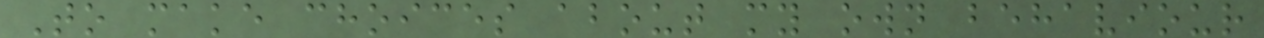To make choices about my own behaviour
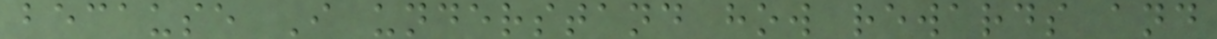because I understand how rewards and
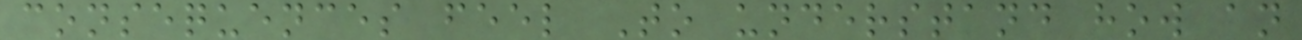consequences feel To understand how an
